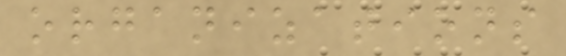organizations
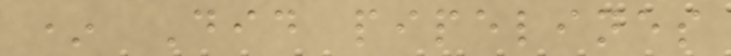* Did pipelines
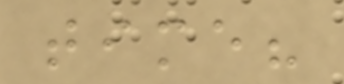time?
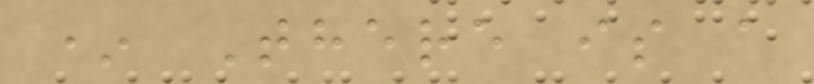* There is a
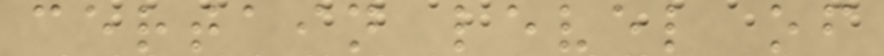certain level of
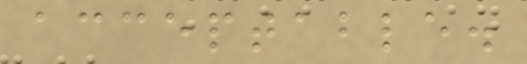acceptable.
